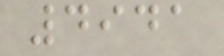4941
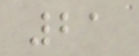21
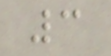3
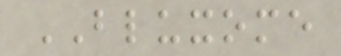BLUXOME
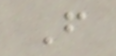F
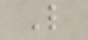L
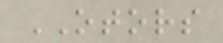OTORS
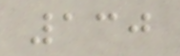130
